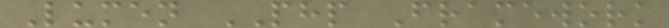Lumen PHP Framework
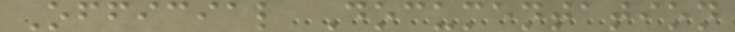Official Documentation
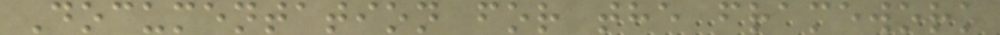Documentation for the framework
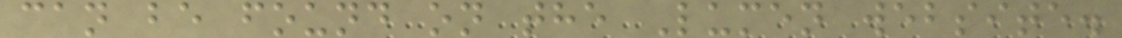can be found on the Lumen website.
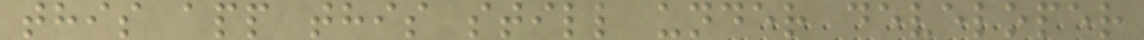this app this still under developer
